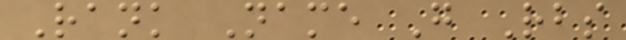Rank Name G Rbs
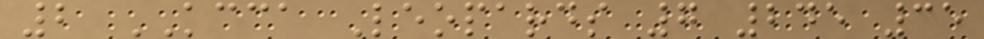2 KCCA Leopards 7 245 35
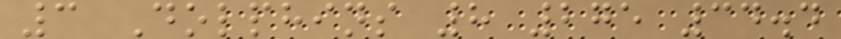3 Dolphins 8 275 34.4
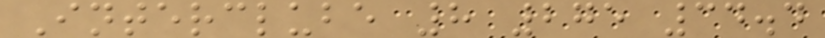Interclube 8 275 34.4
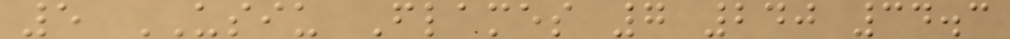5 USIU Flames 7 240 34.3
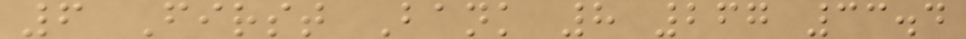6 First Bank 8 267 33.4
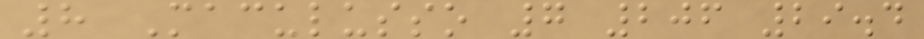8 Maculusso 7 206 29.4
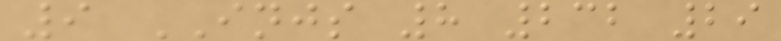9 INJS 8 232 29
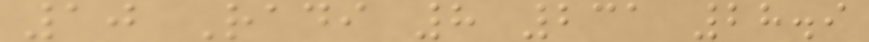10 Radi 8 231 28.9
